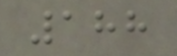188
